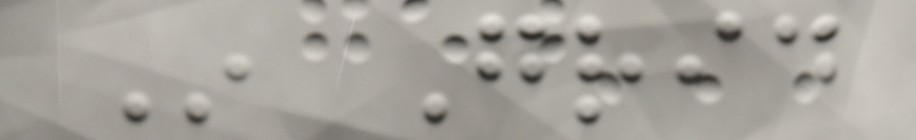In Grid
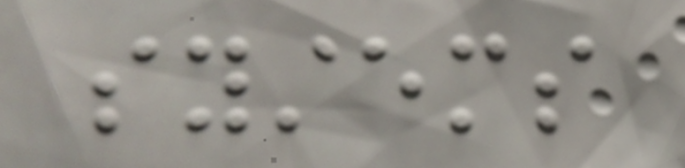systems
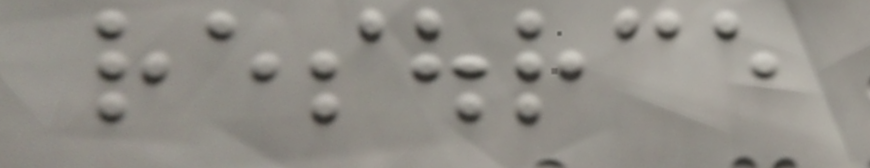resource
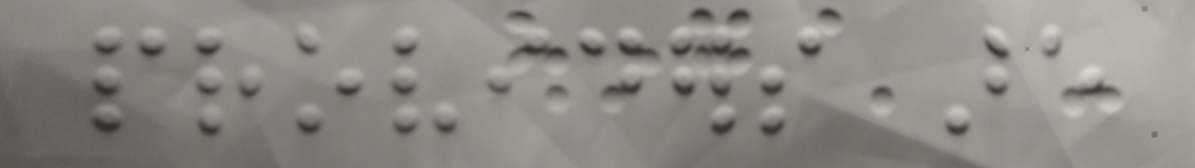providers are
